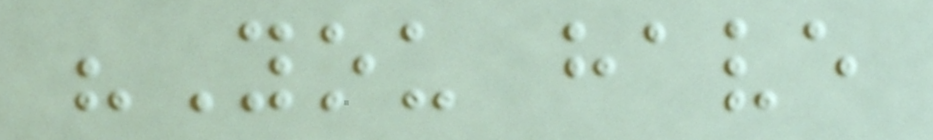"You have
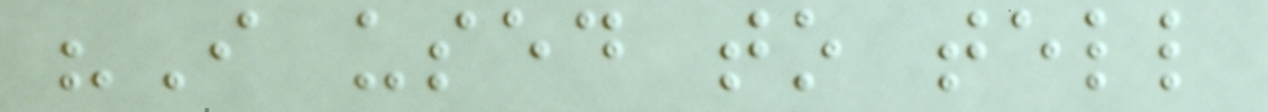"I used to tell
